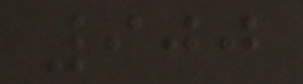900
